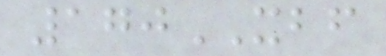170XBF
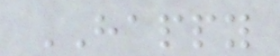HAPPY
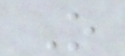O
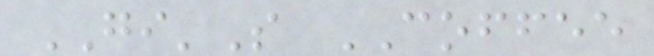GI'S COFFEE
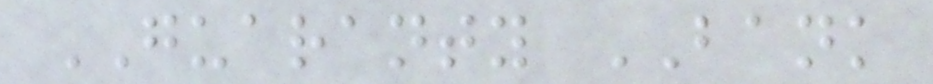GUARANTY BANK
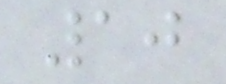10
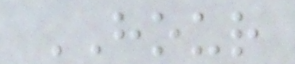HOUR
